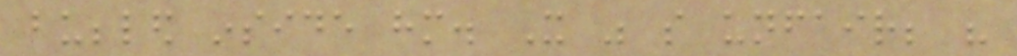bubbled inside him. It was so unfair; his
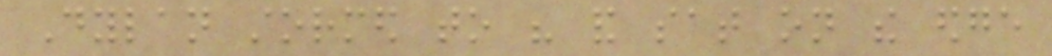Dylan stormed to his and sat on the edge
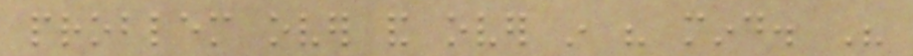problem over and over in his mind. His
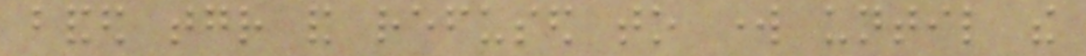banded together and refused to work until the
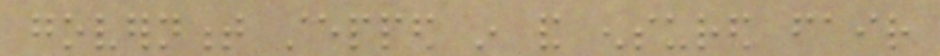government stepped in and ensured fair
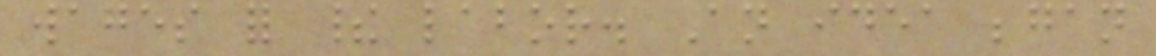wages for their labor. An idea began
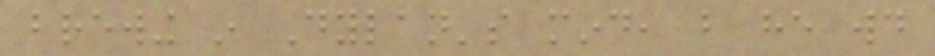brewing in Dylan's mind, but he would
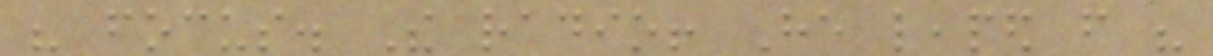his focus. The radio! He leaped from his
